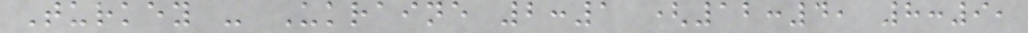Turkey - Ukraine 2:1 (12:4, 8:9,
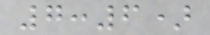7:6)
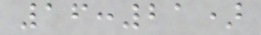16:21)
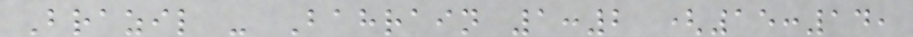Brazil - Bahrain 1:2 (15:14,
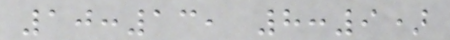10:13, 8:9)
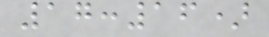17:16)
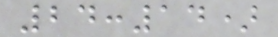24:14)
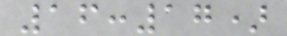16:17)
